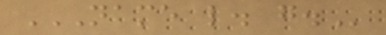NAME L. G.
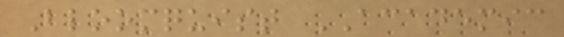Bloomquist ACADEMIC
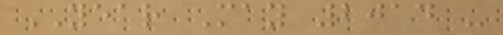YEAR May 2014 -
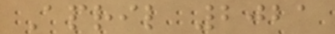April 2021
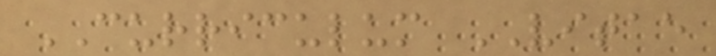CURRICULUM VITAE
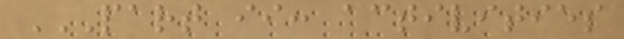PART II: ACTIVITIES
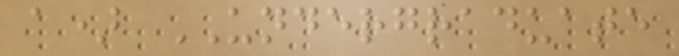a) UNDERGRADUATE
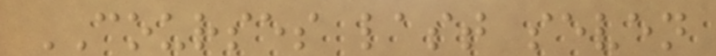COURSES last seven
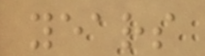years
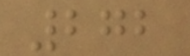272
